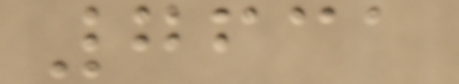7631
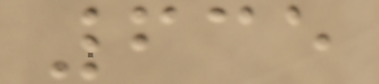635
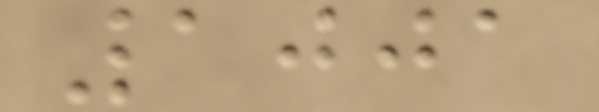1001
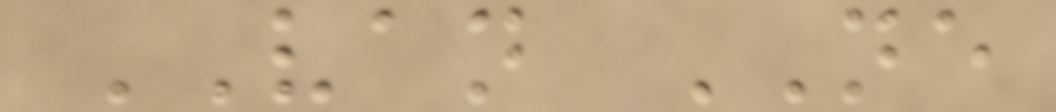VAN NE
